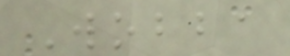Wobba
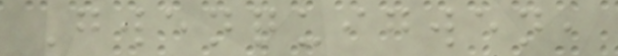Gwenquigwen,
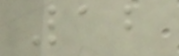12
